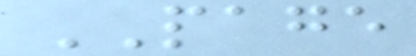PAGE
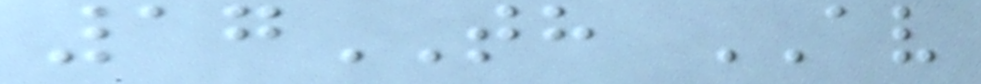17TH AV
